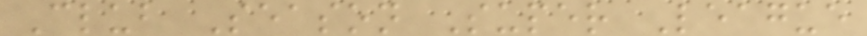Club Season Super League
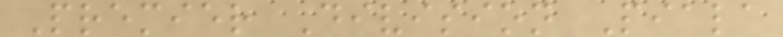Premier Division Piala
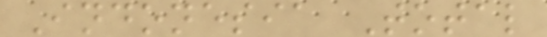Indonesia Total
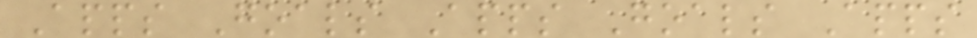Apps Goals Apps Goals Apps
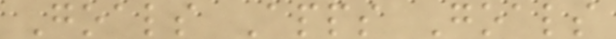Goals Apps Goals
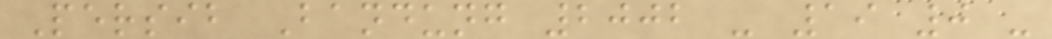Persib Bandung 2002 - 19 0 -
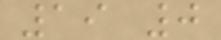19 0
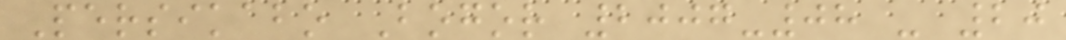Persikabo Bogor 2007-08 - 20
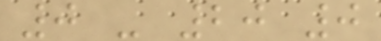0 - 20 0
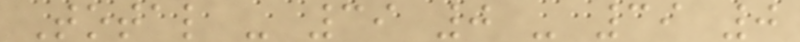Total - 39 0 - 39 0
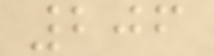206
